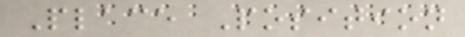Place Position
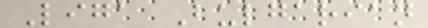Liga Bulgarian
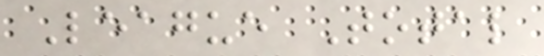League Total
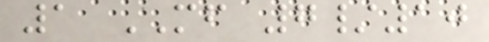1 MF 7/10
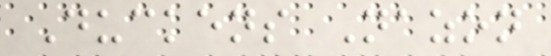Duckens Nazon
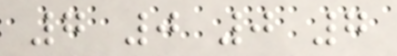7 0 0 7
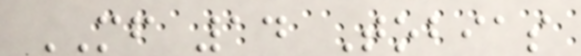MF 14 Tobias
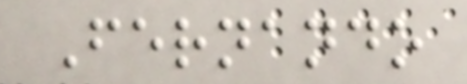Fernando
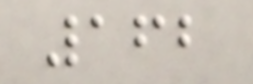162
